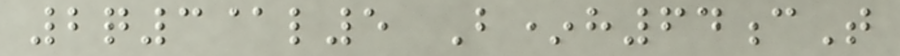2q3@l5 B*h64cT
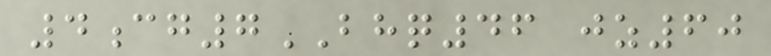4cg7BHQ46 jz60
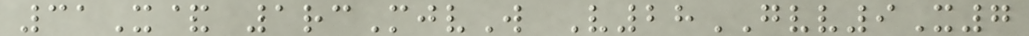31X& 1rcMjvW V28GVV9X7
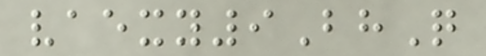vaexy9BhQ
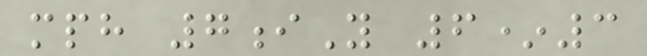mph 7iY 6*3
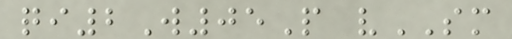qi2W05P vSM
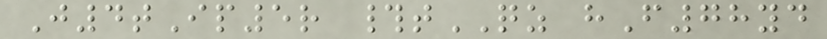J4tIp5r #tQZ hF78yd
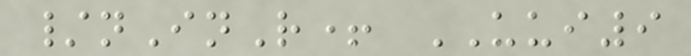/nInR+ UUI9
